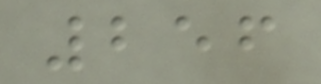256
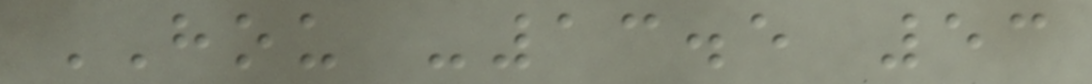HOU -13.5 53
